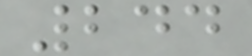244
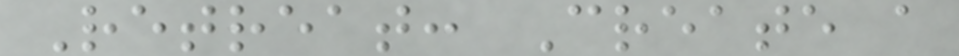Retreat: Create a
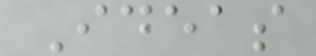Ideas
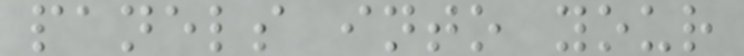panels into your
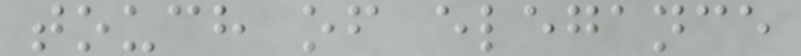touch of elegance
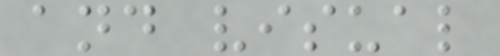and visual
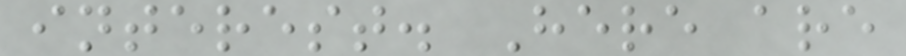interest. Here are
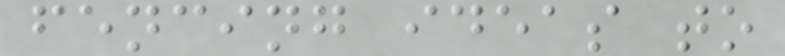fencing ideas to
